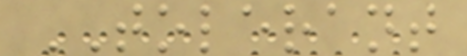TOLERANT
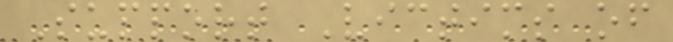Support Victims of
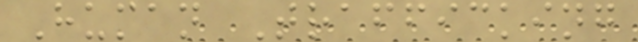Human Trafficking
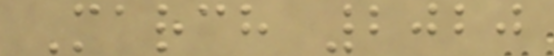March 2020
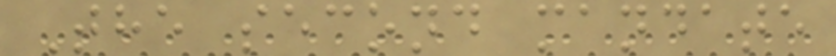The second mandate
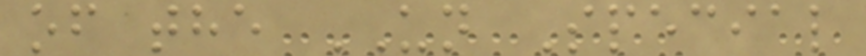of the UN Special
